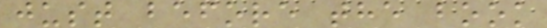just before the book
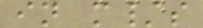in m/s
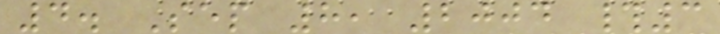4. Sep 8, 2004 #3
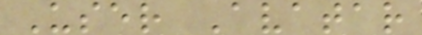User Avatar
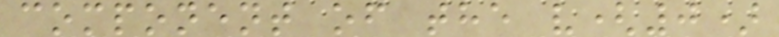component of the v(0)
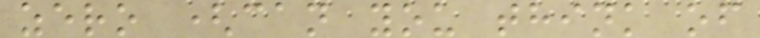zero (can you think of
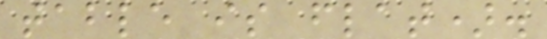table is flat).
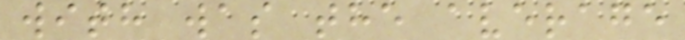with was the average
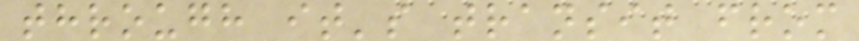through it's transit from
